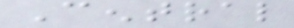Central
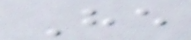He
